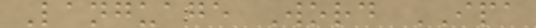Language Word IPA
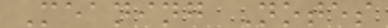Meaning Notes
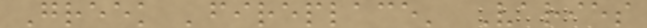Greek 'fireplace' Varies
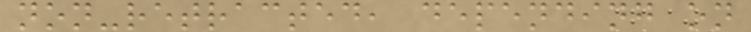non-retracted, depending on
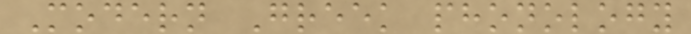Modern Greek phonology
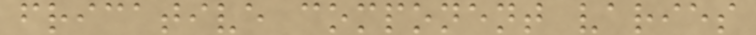fricative component varies
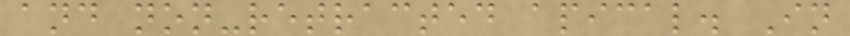and non-retracted apical. In
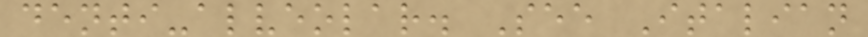denti-alveolar. See Italian
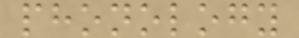phonology
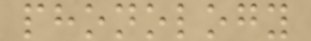phonology
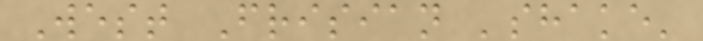West Frisian 'shake'
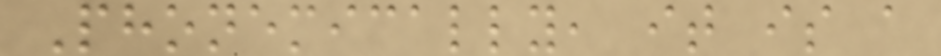Phonemically, it is a
